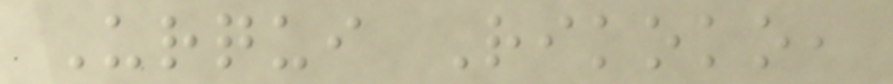Urqui Rikoko,
